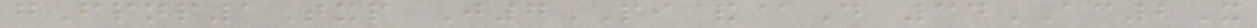gFpnp1Txp J7PI&@D 34AC2X
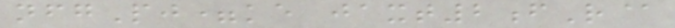nfgPj=ke jaxt2fR@
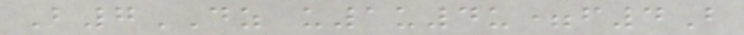B7DZ u1u4u=f4B
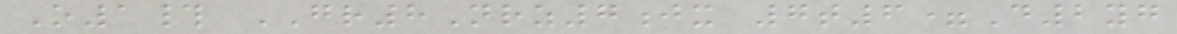O1# GR8Nrz7jx 7t6=D2yg
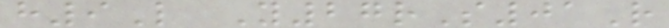h9L Y27rS01R
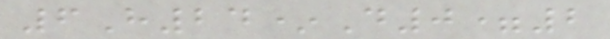6H24*D0=2
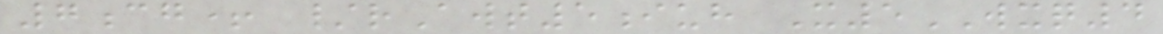7cg+ /rAwt5iuh X5WXQ4
